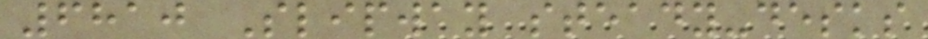6810 Slipway steady-desks
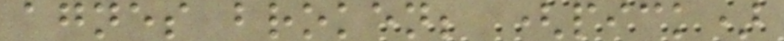agnes broken; (pick)
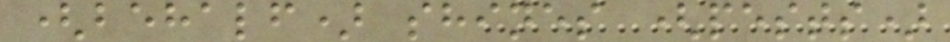(behalf) shines (pests)
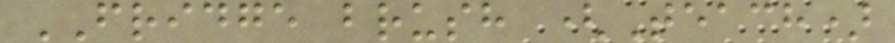FRIDGE brush (Teach)
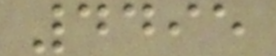4495
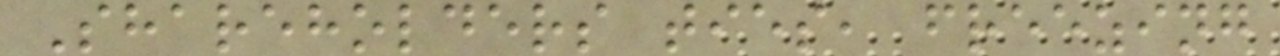Shareholders ties, freezing
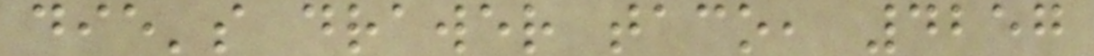die's drawer taco, 4257
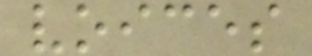voices
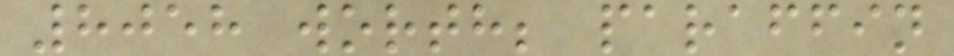8058 worth; paraffin
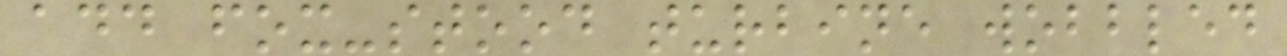add fox-stood turbine wobbled
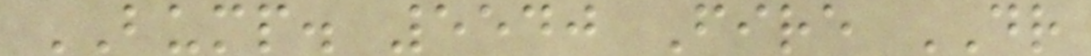BUMP. 5540 Fire DR
